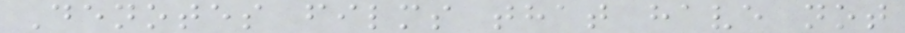Denotes films that have not
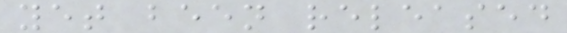yet been released
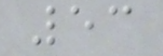53
